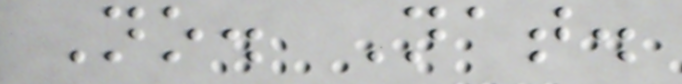No. Nat.
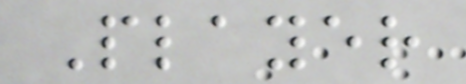Player
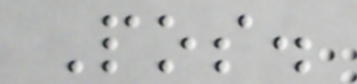Pos.
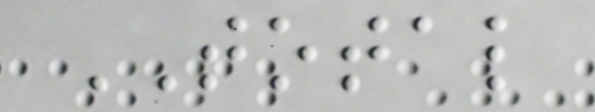TOTAL
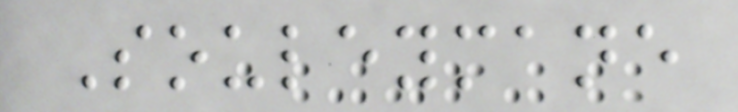Souleymane
